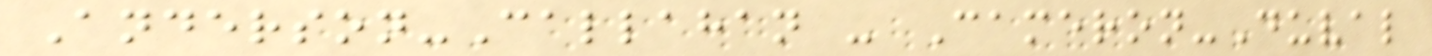Anderson-Callahan - Cameron-Duval
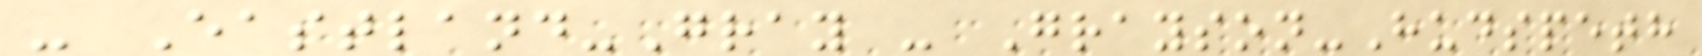- Eastland-Gray - Grayson-Hudspeth
